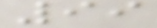99
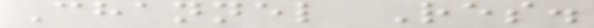Channel Res.
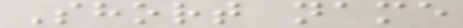Short name
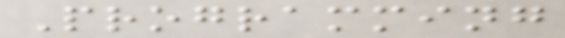Programming
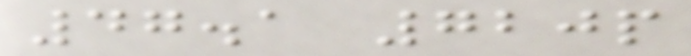47.1 720p
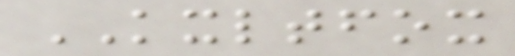KXLTFOX
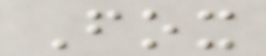Fox
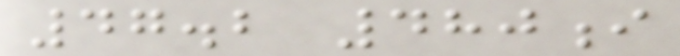47.2 480i
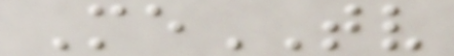MeTV
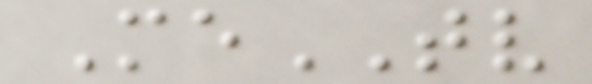MeTV
